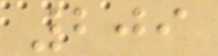209
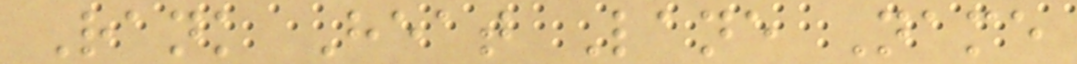Rank Heat Lane Name
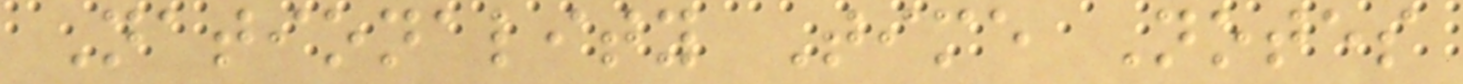Nationality Time Notes
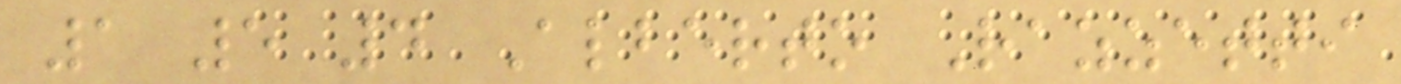1 5 4 Alberto Razzetti
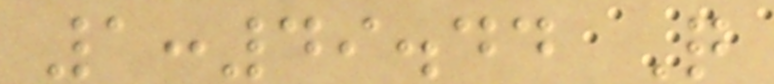1:49.44 Q
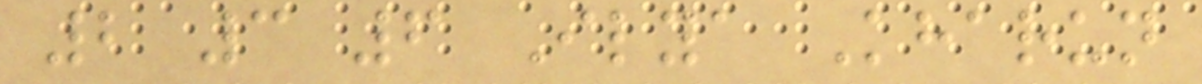2 3 6 Ilya Kharun
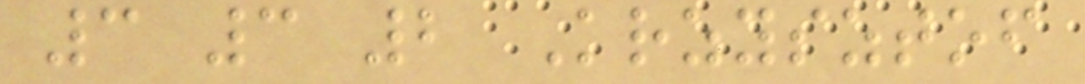3 3 2 Krzysztof
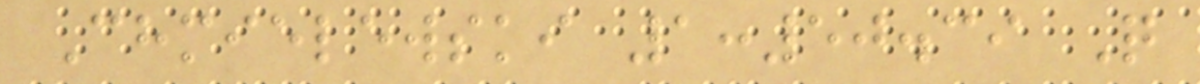Chmielewski 1:50.39 Q
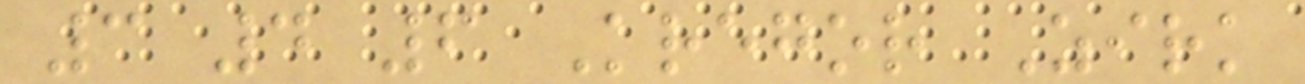3 4 6 Kregor Zirk
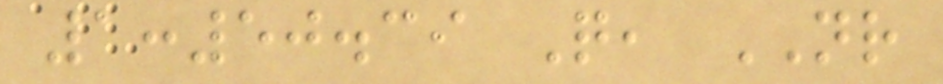1:50.39 Q, NR
